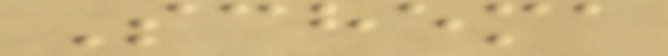Schema
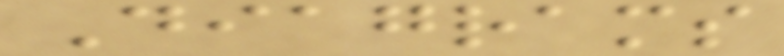Diagrams
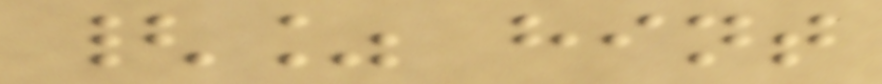{% hint
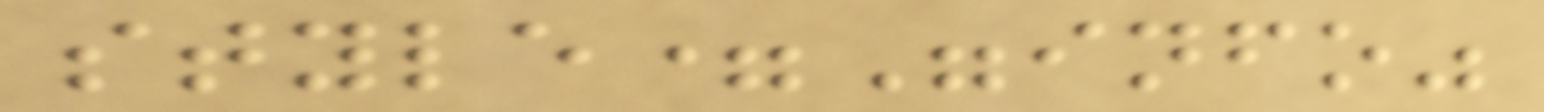style="info"
